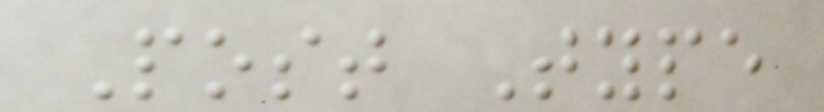Post Type
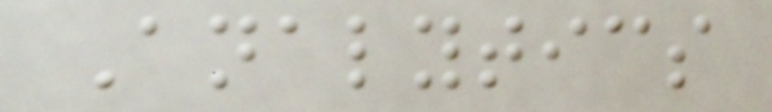Analytics
